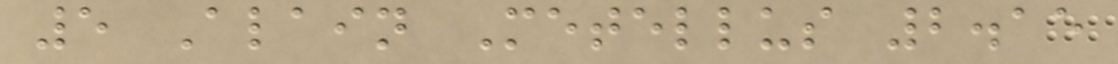5 Alain Metellus 2.15
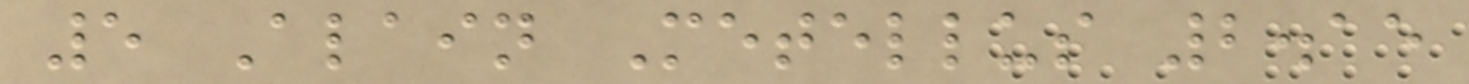5 Alain Metellus 2.15
